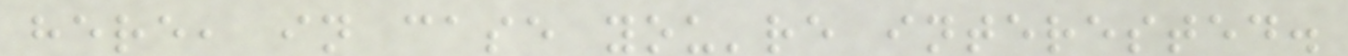here, in case you're interested.
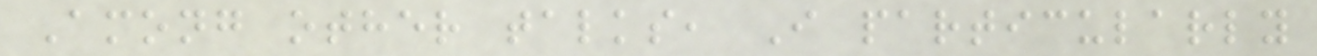Among other talks, I particularly
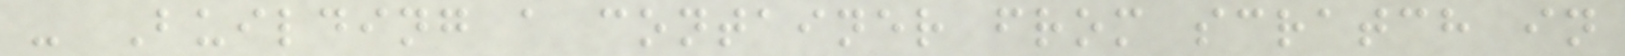- Building a container from scratch in
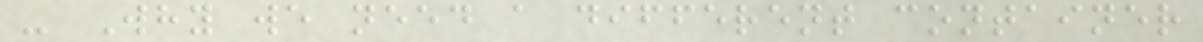- Why we need a different container
